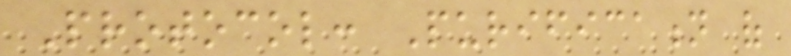Protocol: Purification of
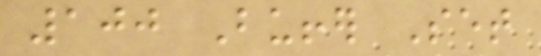100 Buffer Set
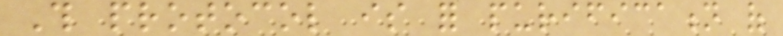This protocol is for purification of
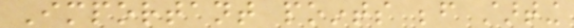Important points before starting
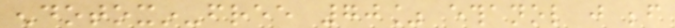endotoxin-free 70% ethanol just before
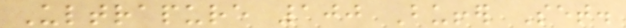Ultrapure 100 Buffer Set.
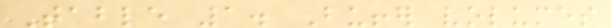Table 1. Buffer volumes
